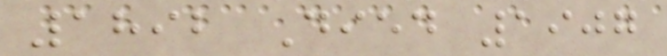1892 Died 1907
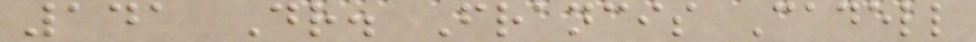141 Dr. Francis Cadell
